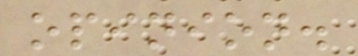opinion.
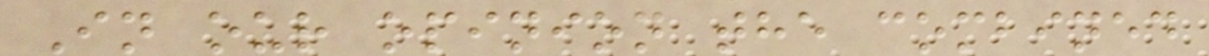In our opinion the combined
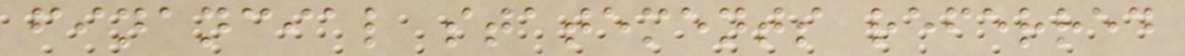financial statements referred
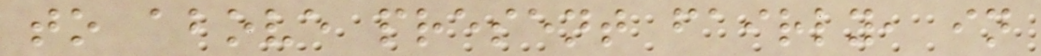to above present fairly, in
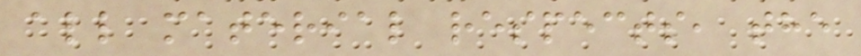all material respects, the
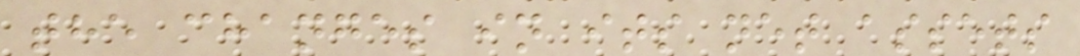the changes in its net assets
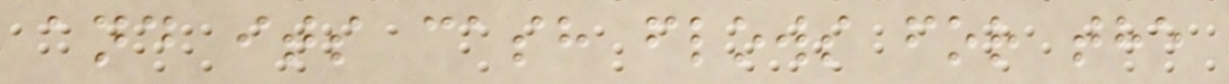and its cash flows for the
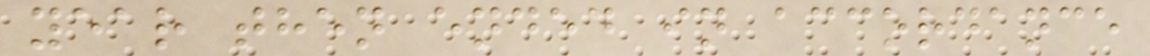year then ended in accordance
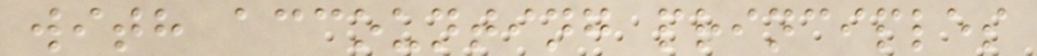with accounting principles
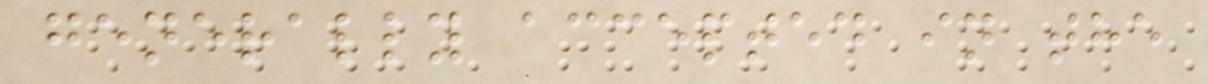generally accepted in the
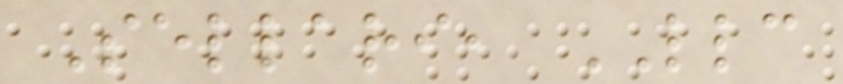Sellari, LLC
